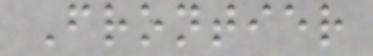Frontier
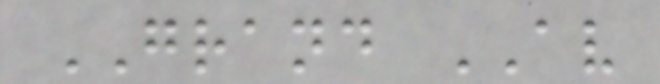GRAND AV
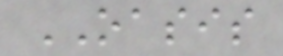OASIS
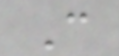C
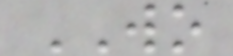WO
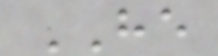HE
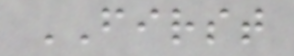FIRST
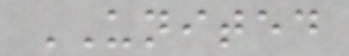UNITED
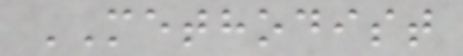METHODIST
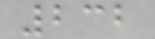232
